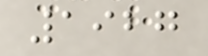1927
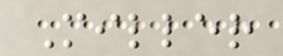Miller
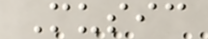Music
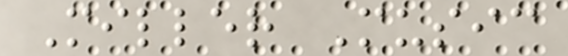Miller Music
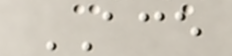ACE
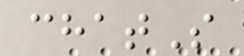chatS
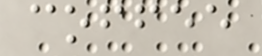coffee
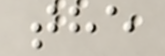the
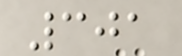301
